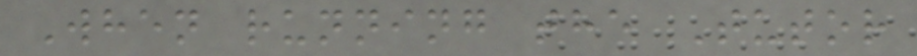When running the Tutor
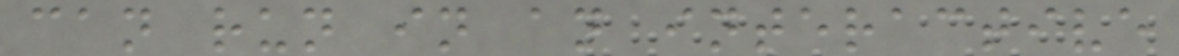can run in an interactive
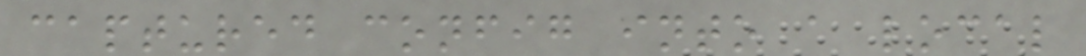captured config into a local
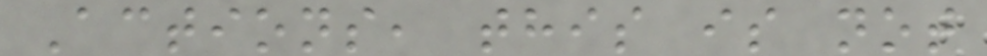Actions, this is not
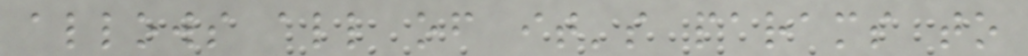allows all of it's params to
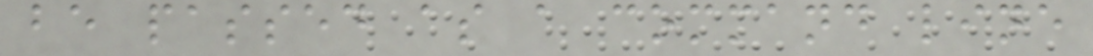be passed as a command line
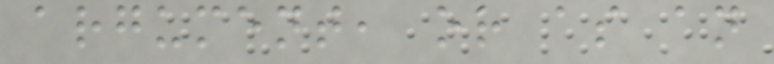argument, or as an
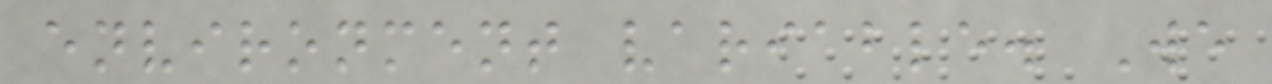environment variable. We
